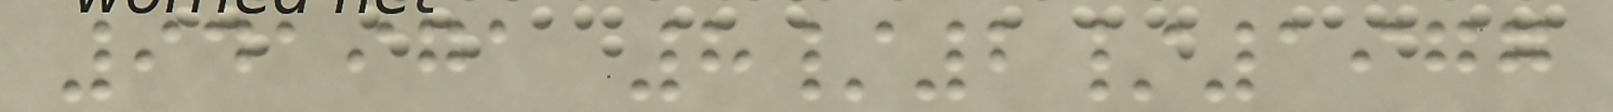941971 8/2/1977
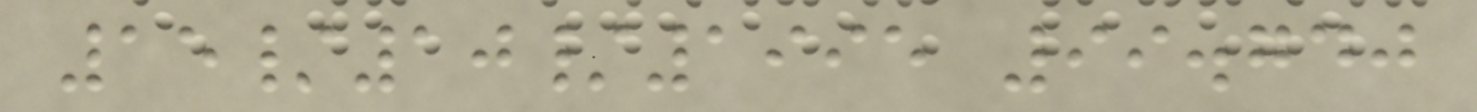15/10/1995 99.740
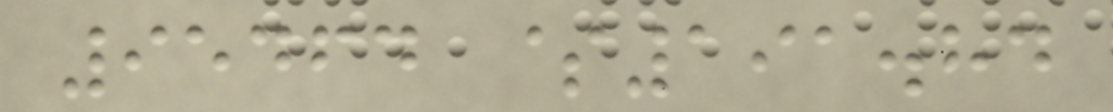95464 $191.84
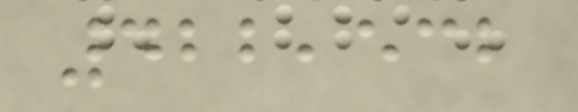422,532
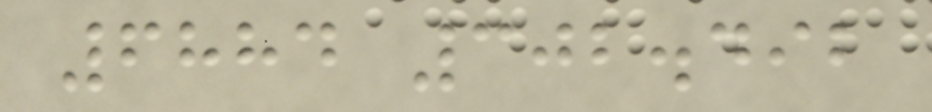6884 302.492
